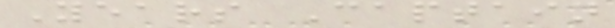Years Captain
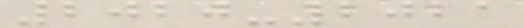2020-2021
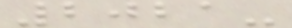2021-
